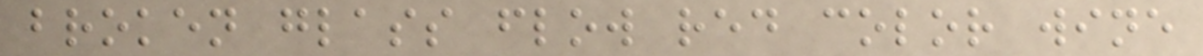broken glass flow red color wine
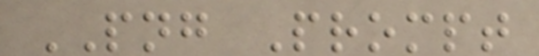PNG Prompt
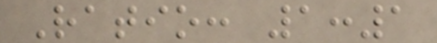Ratio: 1:1
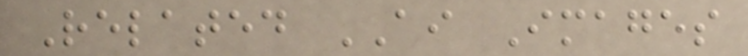Related AI Images
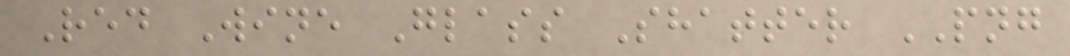Red Wine Glass Shatter PNG
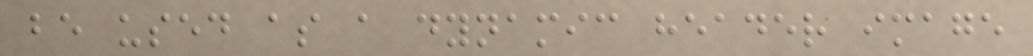be used as a dynamic header image
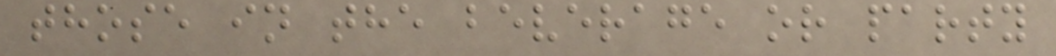those in the beverage or party
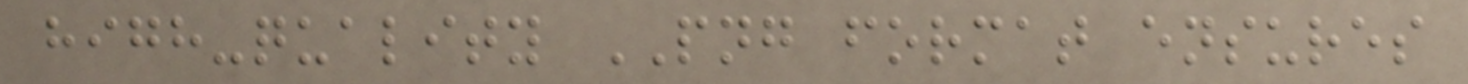high-quality PNG format ensures
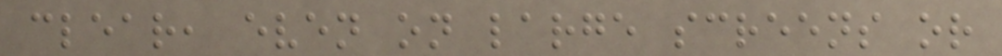clear, even on large screens or
